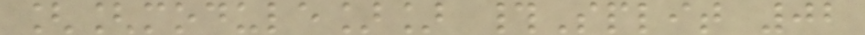[[module]] #Split 02
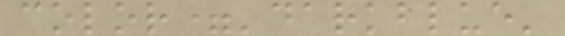color='darkblue'
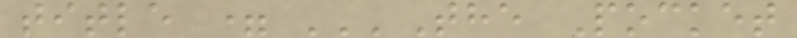title = '''The Pocket
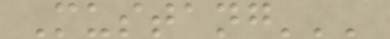Mustang'''
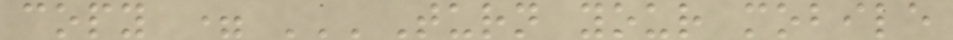copy = '''Turn your mobile
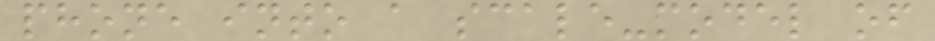phone into a scale-model of
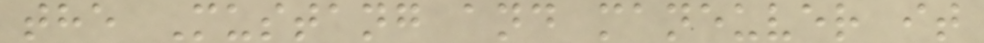the Mustang and maneuver it
